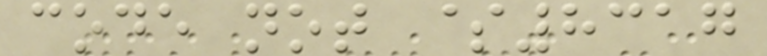code not $8317
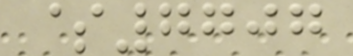$7707
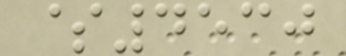$4530
